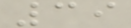39
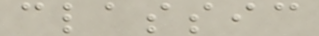classic
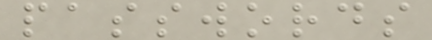passwords
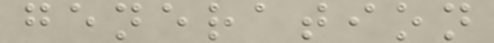generation
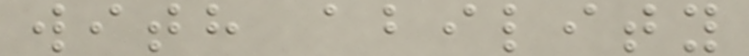with ability
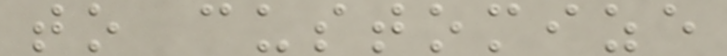to customize
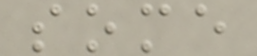some
